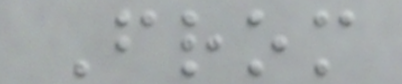From
